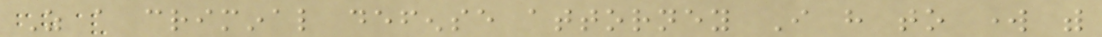As a criminal defense attorney I have to work with
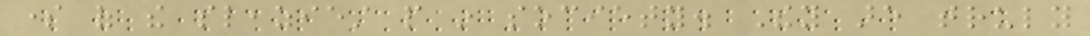some of the sleaziest people in society. They are truly
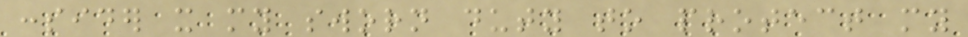consider it my sworn duty to protect my
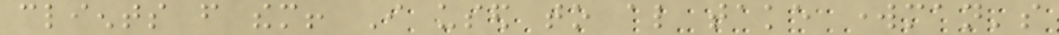clients from them! I used to also take workman's
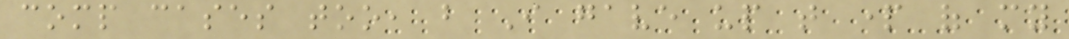comp cases too, but I gave up that part of my
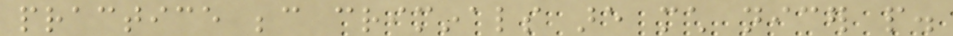practice because criminals are much nicer people.
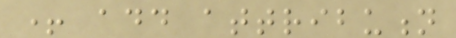+ add attribution
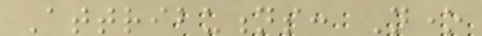Attributions: None
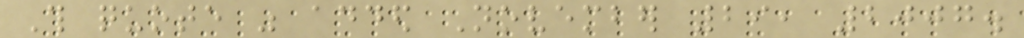This quote was added November 29, 2007.
